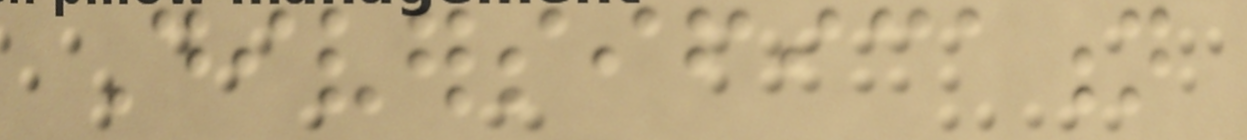Diversification
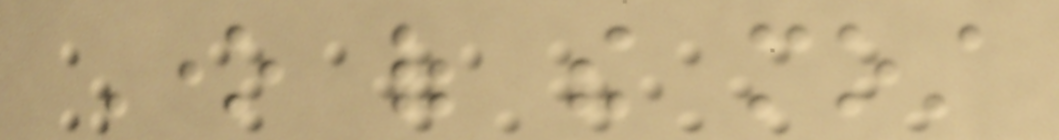One of the most
